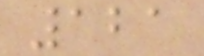121
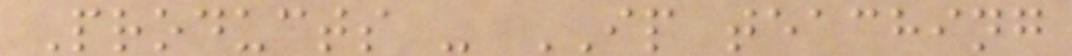Products - IP teaching
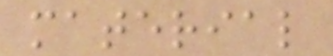material
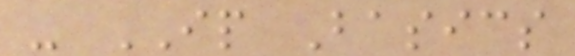- IP Basics
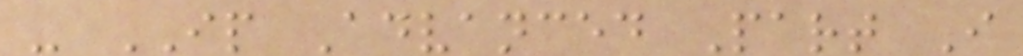- IP Advanced Part I
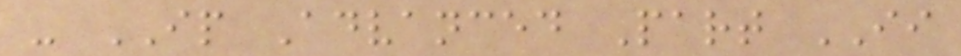- IP Advanced Part II
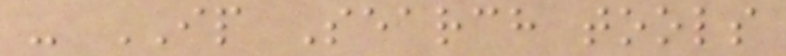- IP Search tools
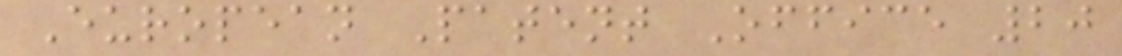European Patent Office 20
